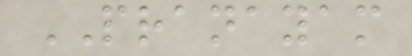PRANAYAM
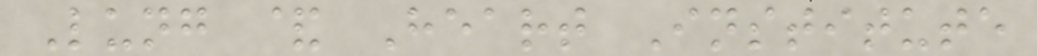Lung & Heart Institute
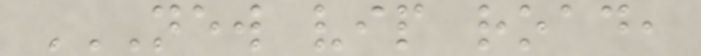NEW VIP ROAD,
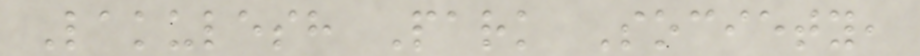Lakulesh Park Society,
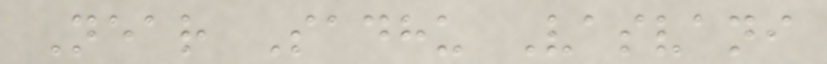Near Sadhu Vasvani
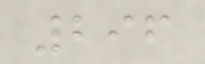296
